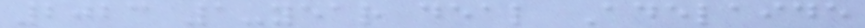2023 1-year deal Adelaide
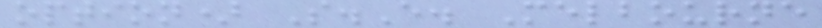option) S.E. Melbourne
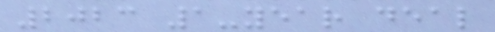2023 1-year deal
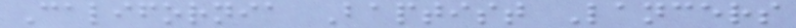California Baptist Lancers
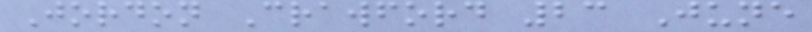Jordon Crawford 23 June
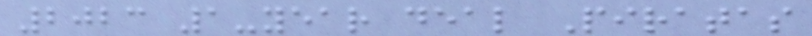2023 1-year deal Piratas
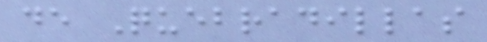de Quebradillas
